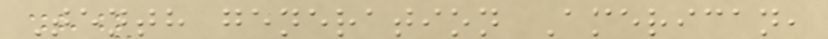Tenth generation American,
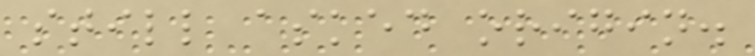still asked origin.
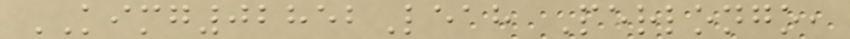KIMG02852Leah Perlongo,
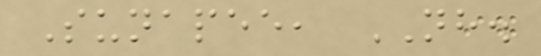Sunapee, NH.
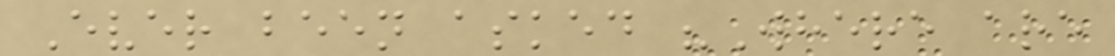Ever been asked "Where are
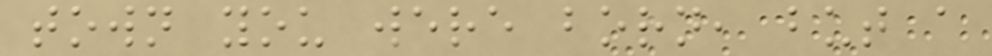town you were born, but a
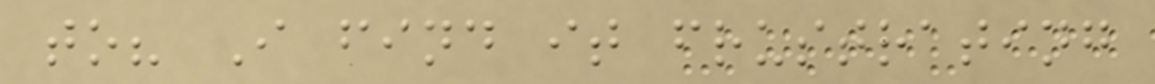to? I find it frustrating
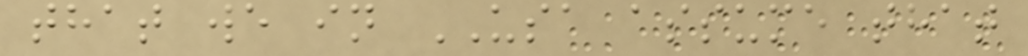that we in USA assume that
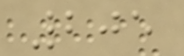205
